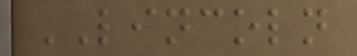LINCOLN
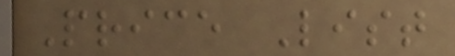Price List
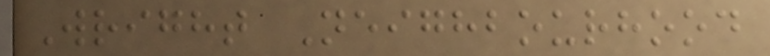Wright Neighbourhood
